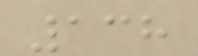138
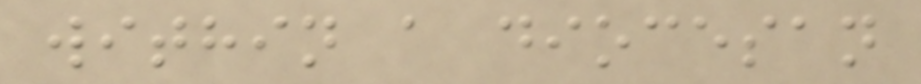within a diocesan
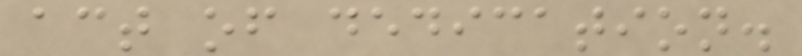act of dedication.
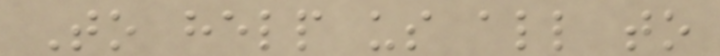To help us all to
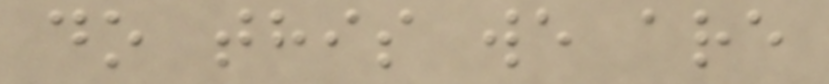do this we are
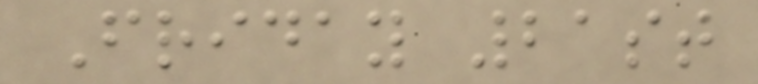Friday 21st
